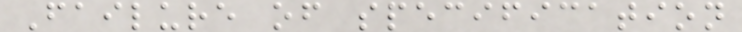Failure of specification
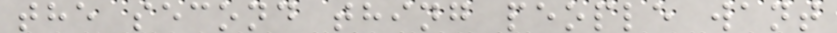the second thing people want
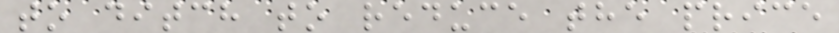to ditch to reduce the price
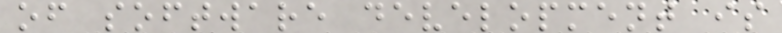of software development is
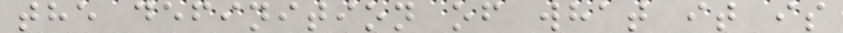the definition of what it is
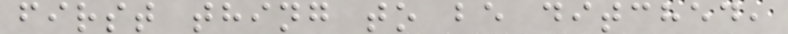first thing to be ditched,
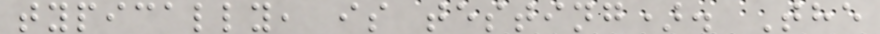typically, is testing). The
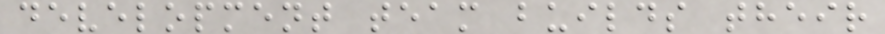development team builds their
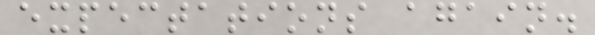expectations again.
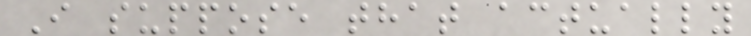I suppose that actually
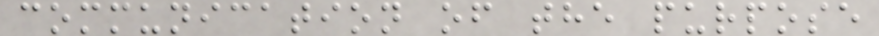communication of the purpose
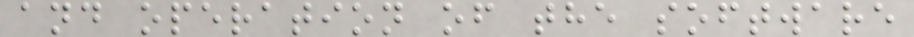and operation of the software
